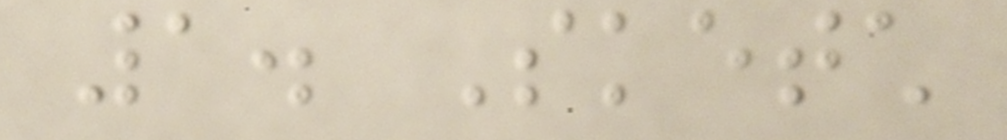1. Sketch
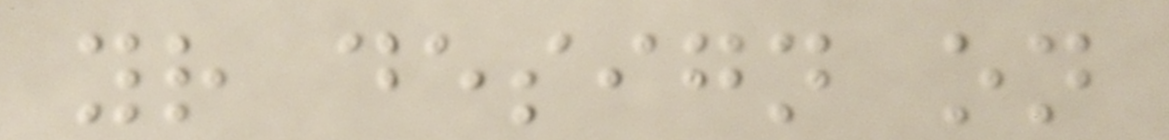your design on
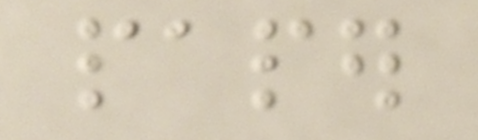paper
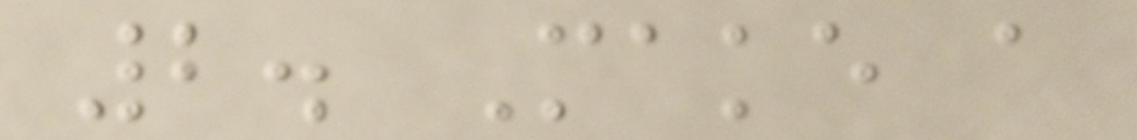2. Make a
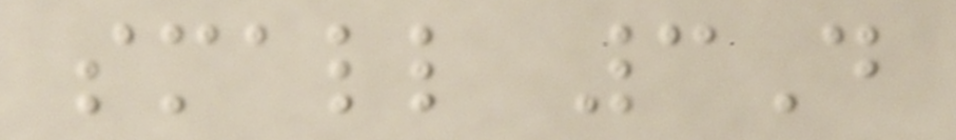small 3D
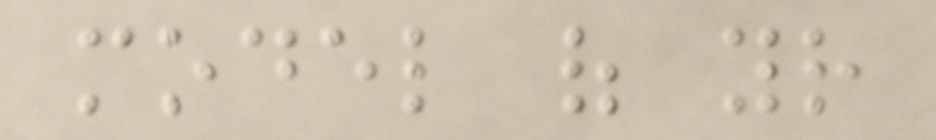model of your
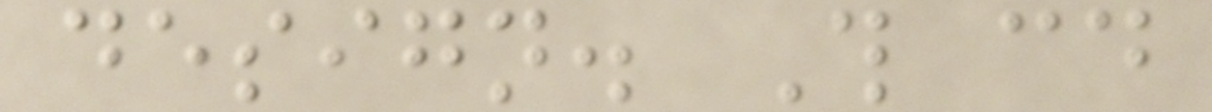design. This could
